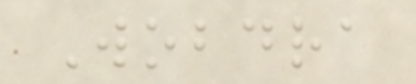Wobdra
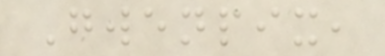Gwenpix,
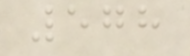578
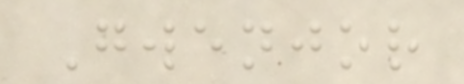Gwenjor
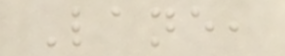Lane,
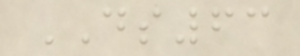DS63
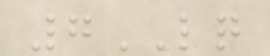7LQ
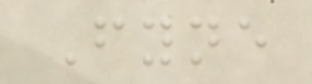Fyne
